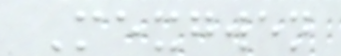Mexgwen
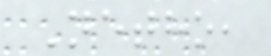Netho,
